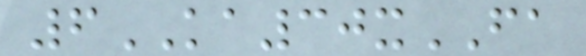6KA30xFA
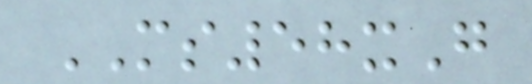MS58xG
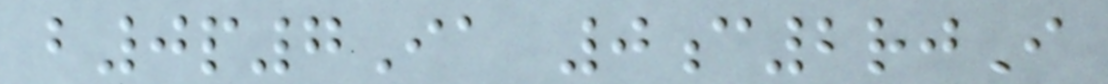b0p7Ia 0c2rjI
